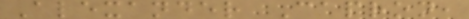Alexander Capron,
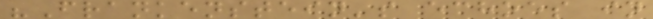"Frankenstein's echoes in
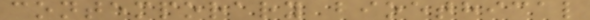contemporary bioethical
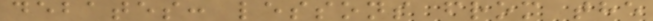debates: lessons from the
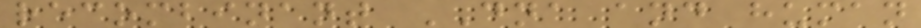recombinant DNA and human
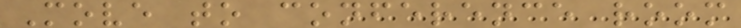Move to conference room
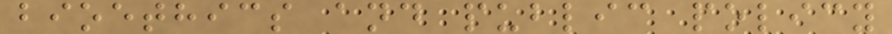bioethics and public policy
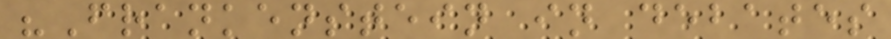"Frankenstein in debates
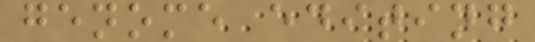genome editing
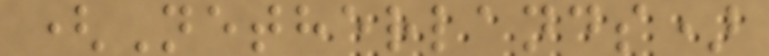(Netherlands)
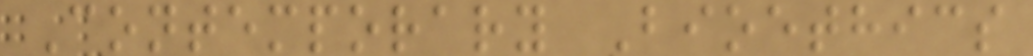Contemporary Bioethics
